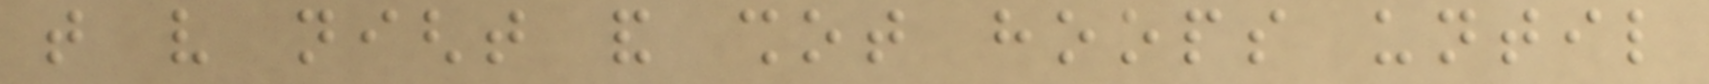that very night and shot hoops until
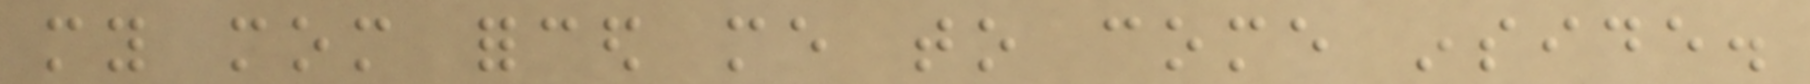my mom forced me to come inside.
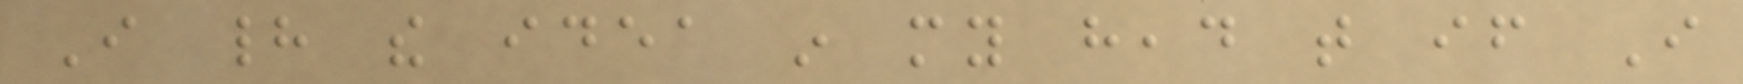I had the idea in my head that if I
